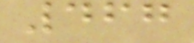467
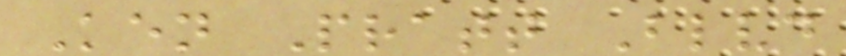Ken Pratt Blvd
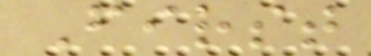First
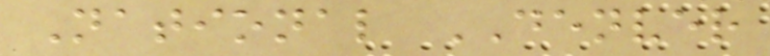National DENVER
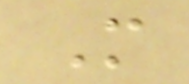M
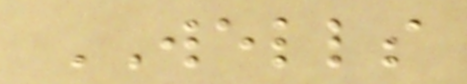WELLS
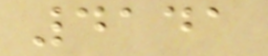4141
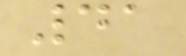41
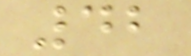42
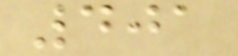401
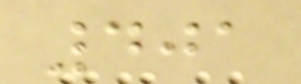401
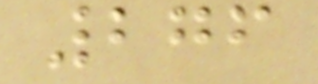276
